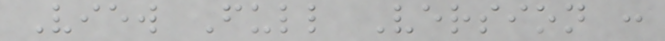View Full Version :
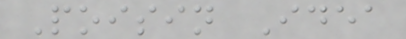Poisin Idea
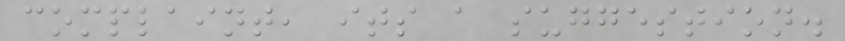complaint, its a suggestion.
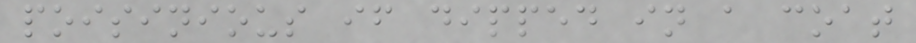poisinious if dipped in a coat
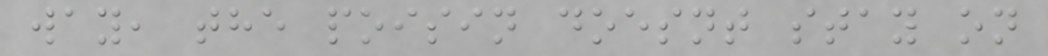way, the poisin doesnt stay on
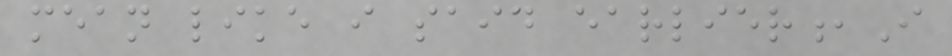mean like i said earlier,I
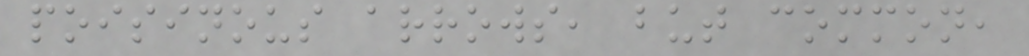poisinous arrows, but common,
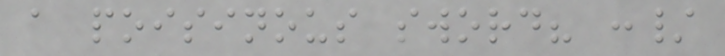a poisinous sword? :/
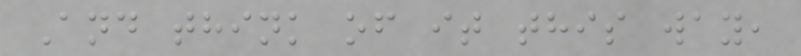And think of it this way,
